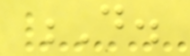D.
